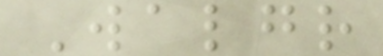Walgr
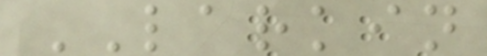LARKIN
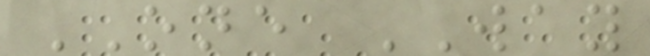ONE WAY
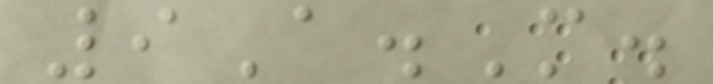9A.M.
